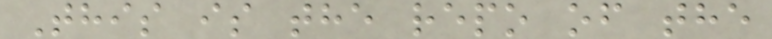This is the repo of the
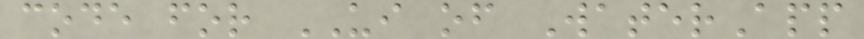code for UI of WaterApp
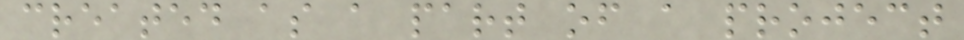created as a part of a project
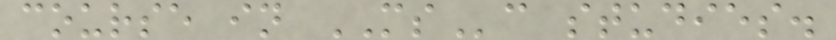course in MSc studies.
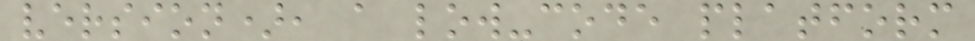version), a low-code platform
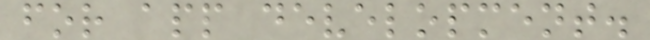for app development.
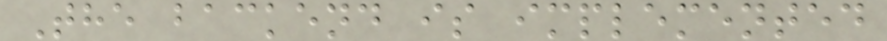The backend is implemented
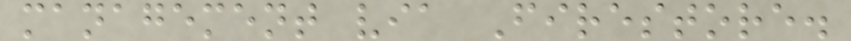management via Firestore.
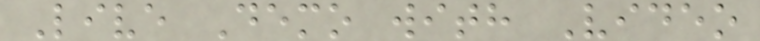Live Demo with Video
